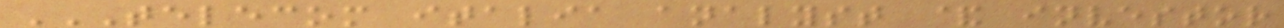TELECOM ITALIA ANALYST & INVESTOR
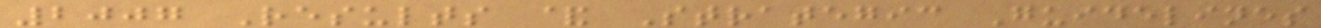2007 Results & Strategic Guidelines
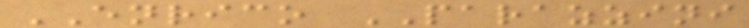ENRICO PARAZZINI
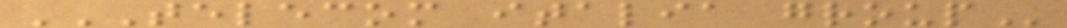TELECOM ITALIA GROUP
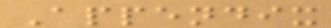Appendix
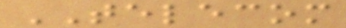TELECOM
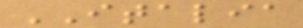ITALIA
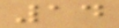14
